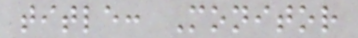title: Monitor
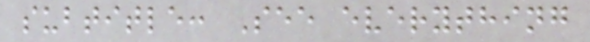subtitle: See everything
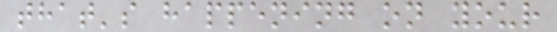that's happening on your
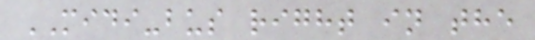MIDI-bus right in the
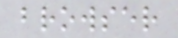browser
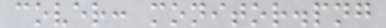cover: monitor.png
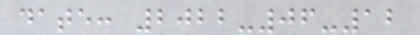date: 2022-06-12
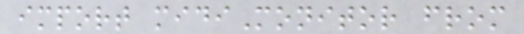import midiMonitor from
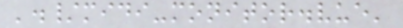'./midi-monitor.vue'
